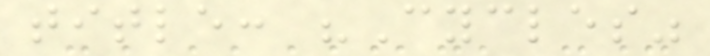title: "Cycles"
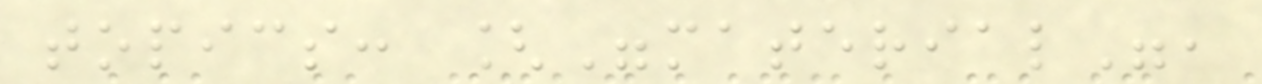topics: ["material",
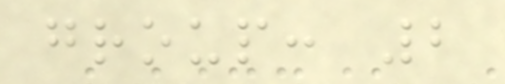group: 2
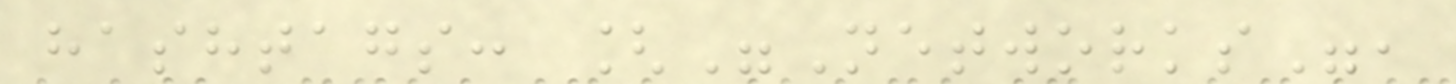hashtags: ["Networks",
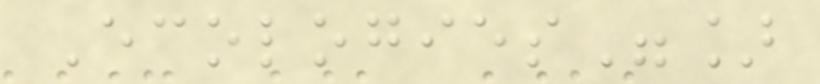Ecologies"]
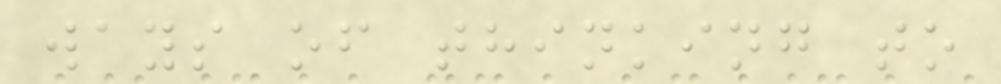ways of thinking to
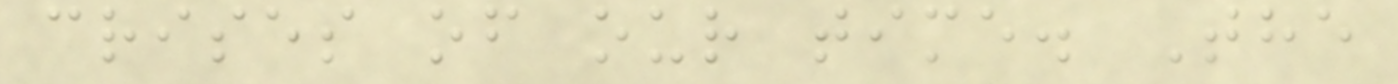crises of our time. The
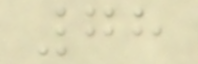78
